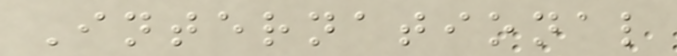International
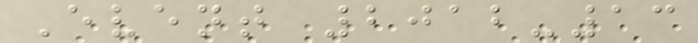Event 2012-13
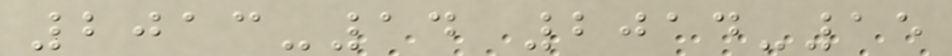2013-14 2014-15
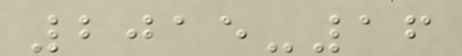2015-16
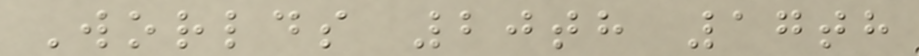Worlds 20th 17th
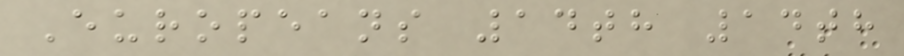Europeans 14th 14th
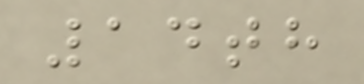14th
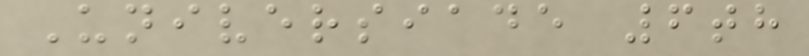Universiade 6th
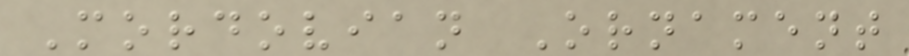Mordovian Ornament
